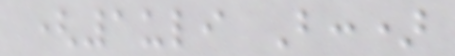(1uli B:)
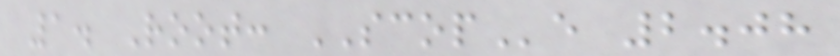1. Root: SCOPe 2.08
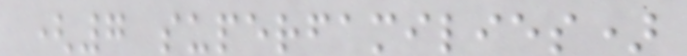(7 superfamilies)
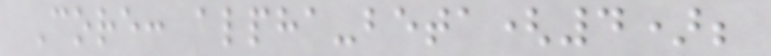Core: alpha-beta(4);
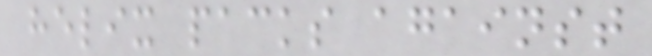helix packs against
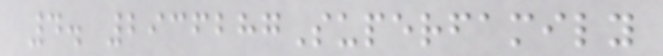4. 2936287Superfamily
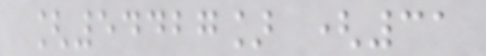[54427] (31
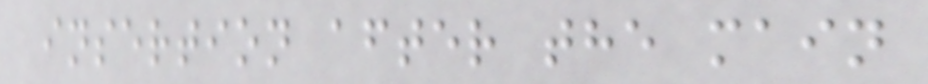insertion after the main
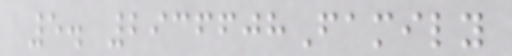5. 2936608Family
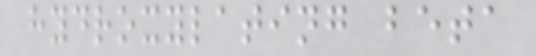hydroxylating beta
